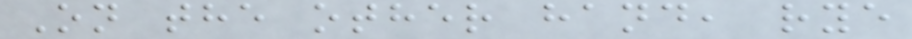On the other hand, rye
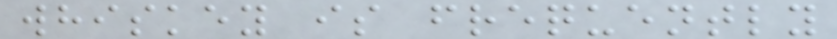whiskey is frequently
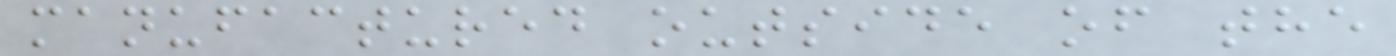manufactured outside of the
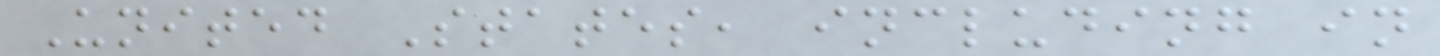United States, including in
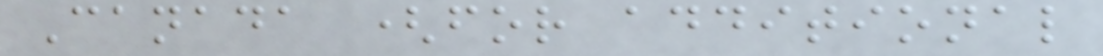Canada (for additional
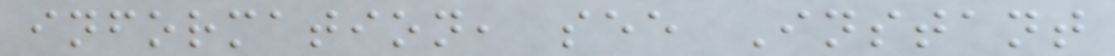information, see Instant
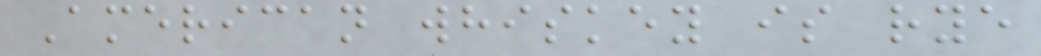American whiskey is rye
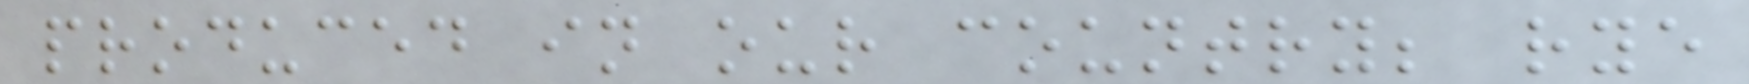produced in our country; rye
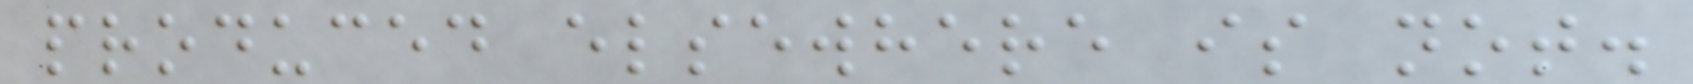produced elsewhere is not.
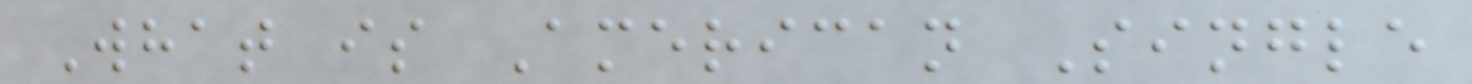What is American Single
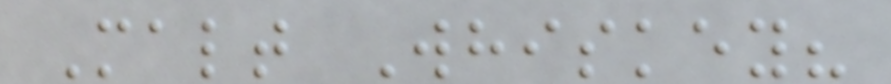Malt Whiskey?
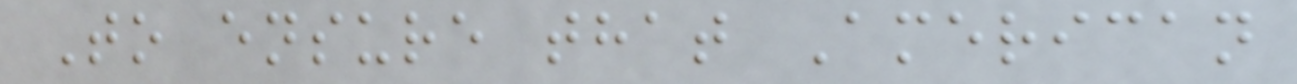To ensure that American
